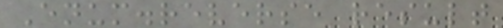Enum.reverse result
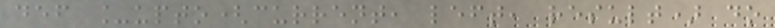def _upto(current, left, result) do
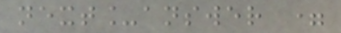next_answer =
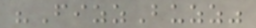"FizzBuzz"
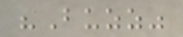"Buzz"
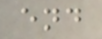end
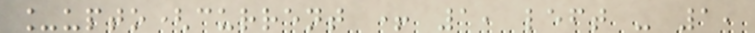_upto(current + 1, left - 1,
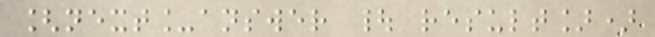[next_answer | result])
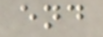end
